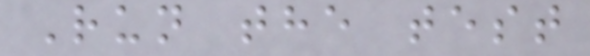Run the test
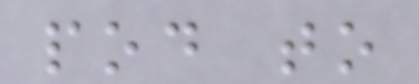pod to
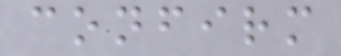confirm
